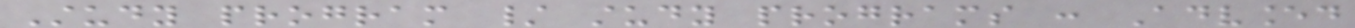Study program / study programs : Advanced
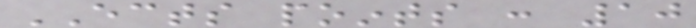ECTS points : 10
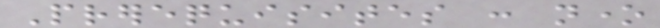Prerequisites : none
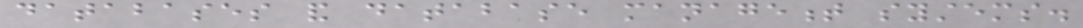databases and database management systems.
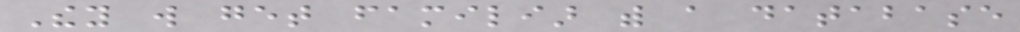They will get familiar with a database
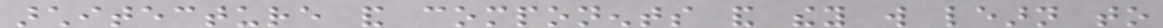architecture and components and they will learn to
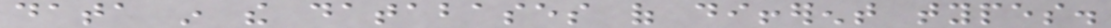data in the databases of different types.
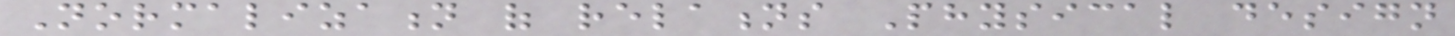Normalization of relations Physical design
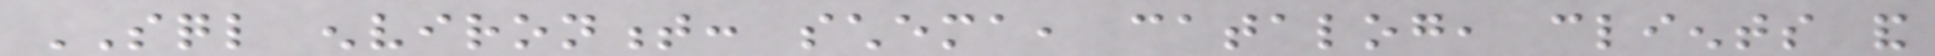SQL environment: schema, catalog, clients and
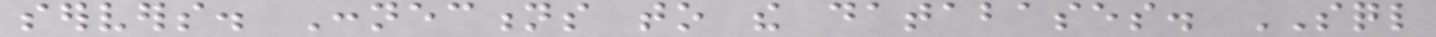servers. Connections to the databases. SQL
